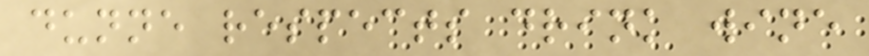dunne respects drink wine
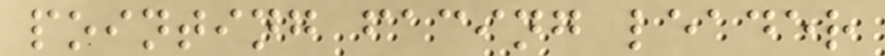pointing facing leader
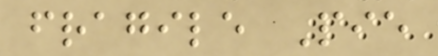fragile Pie
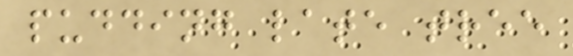pudding late tree
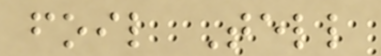foil Tell
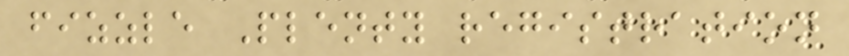fizzle Plenty registration
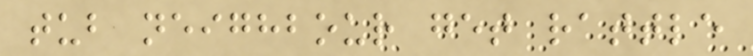tub neighbour get rattle
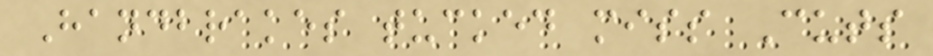Handbrakes tucked miss Cuts
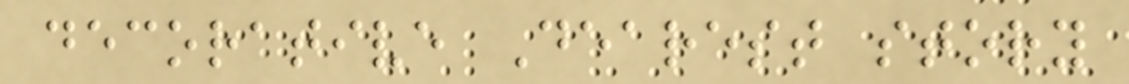decorative Dearest story
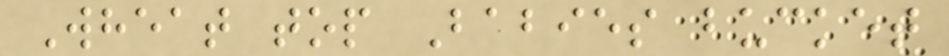Wheat top Babies bucket
